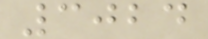3024
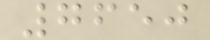7650
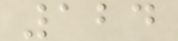124
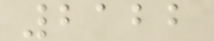2122
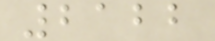2122
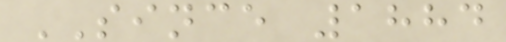SINCE 1884
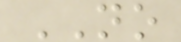NO
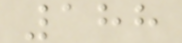188
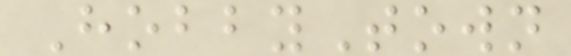HobbyTown
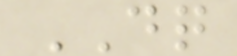DQ
